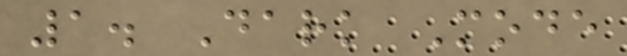1. Dark Mode
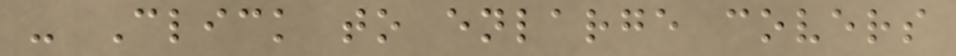- Click to enlarge covers
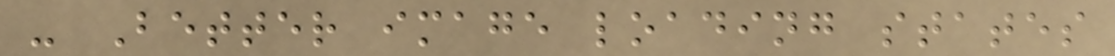- Better image loading states
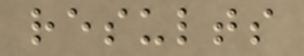results
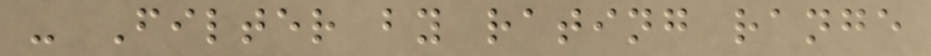- Filter by rating range
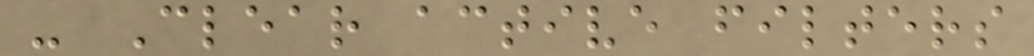- Clear active filters
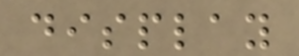display
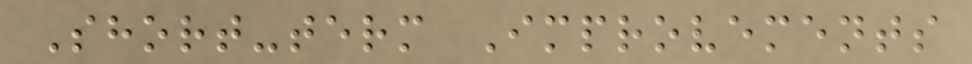Short-term Improvements
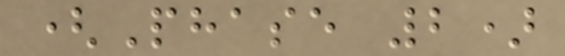(Phase 2)
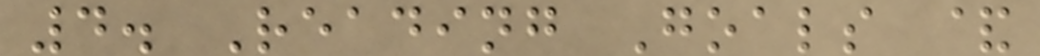4. Reading Goals &
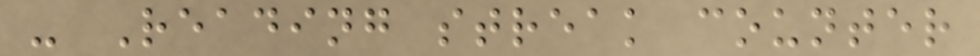- Reading streak counter
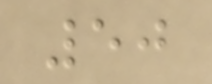50
